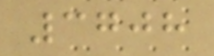3708
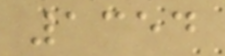1354
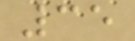35
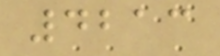4213
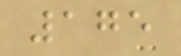175
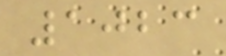1023
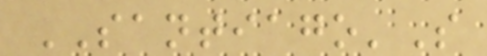SANTIAGO'S
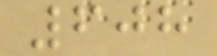608
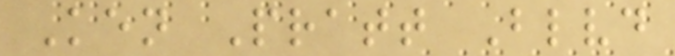Ken Pratt Blvd
